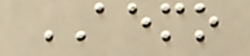AEMO
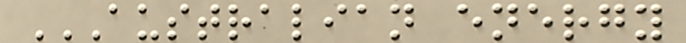AUSTRALIAN ENERGY
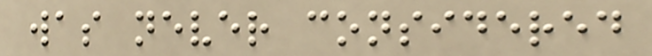was never considered
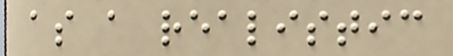as a realistic
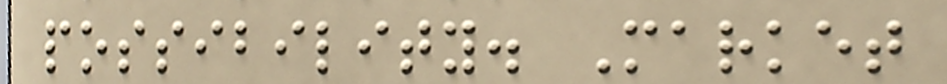possibility. Market
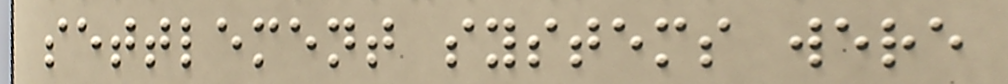settlement systems were
